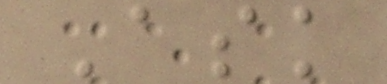Ask
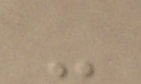-
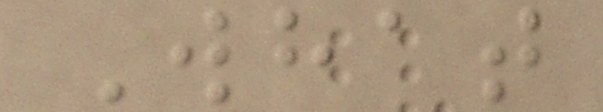What
